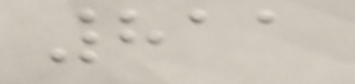811
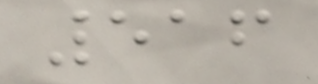516
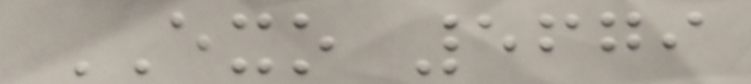EXO 5679
